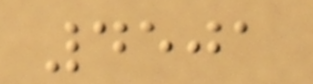4501
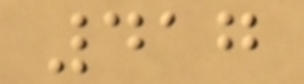417
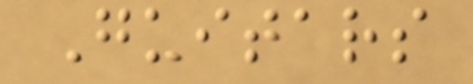Guitars
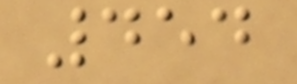454
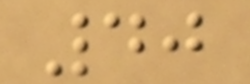40
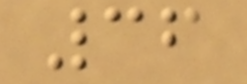36
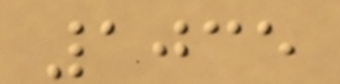1035
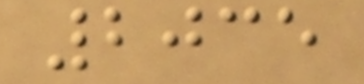2035
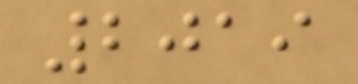2019
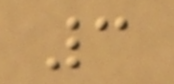3
